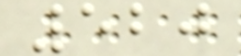520
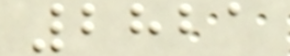2821
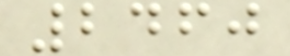2460
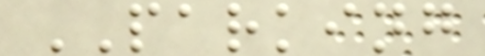PARKING
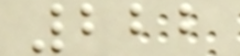222
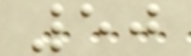50
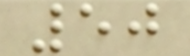50
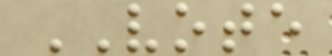VOTE
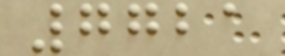7721
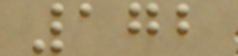172
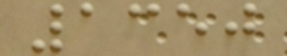1350
